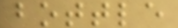bottle
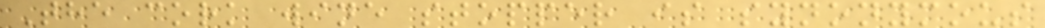The cork wine stopper is synonymous
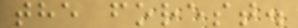the forest.
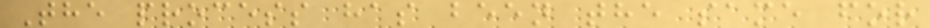The process has been the same for
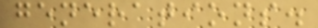generations.
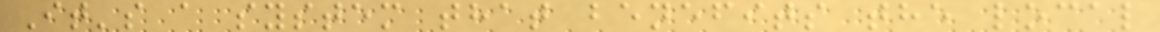It's a system that benefits the local
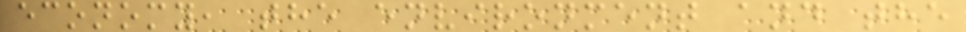economy, the environment and the
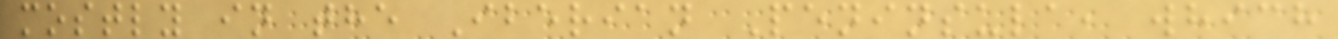mostly in the Iberian Peninsula, which
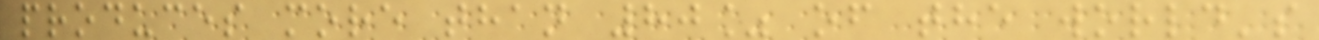produces more than 80% of the world's
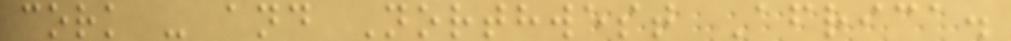cork - and Northwest Africa.
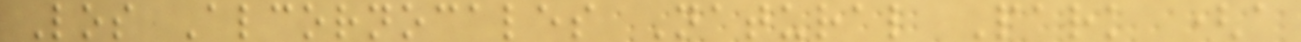Los Alcornocales Natural Park (a
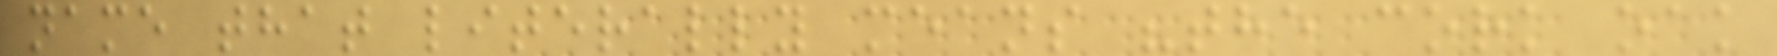name that literally means "the cork oak
